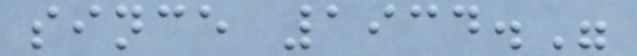since 1934."
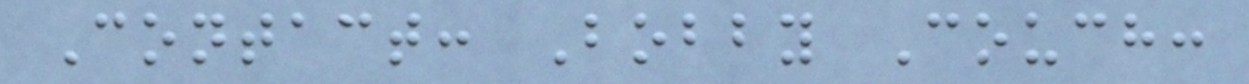Contact: Bobby Couch:
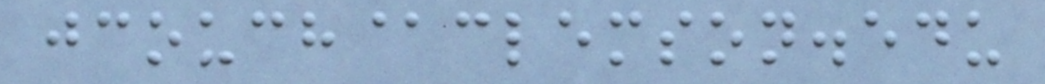jcouch@clemson.edu
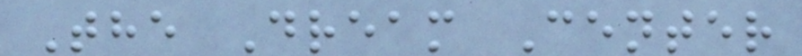The Dream Center
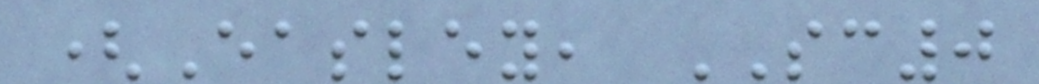(Easley, SC0
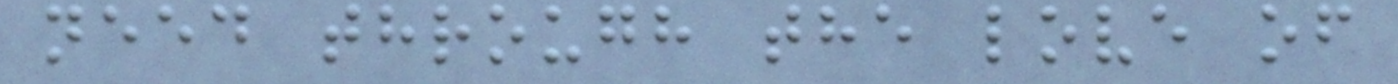need through the love of
